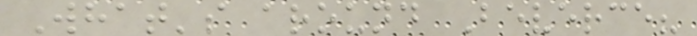What's around Beverce?
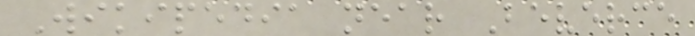Wikipedia near Beverce
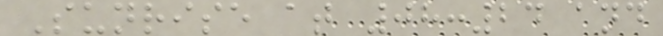Sunrise at 08:24 and
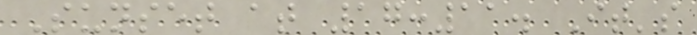Sunset at 17:11. It's
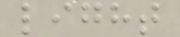light
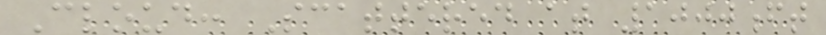Cloud: Scattered at 1000ft
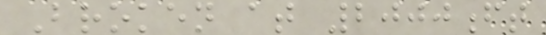Broken at 2000ft
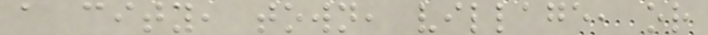a city, town, village, or
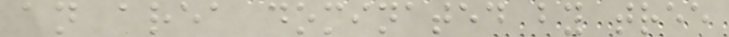an area dominated by tree
